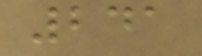241
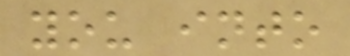you into
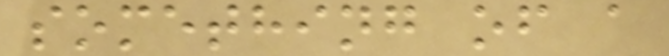something of a
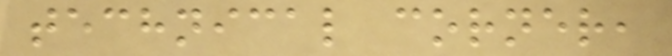technical corner,
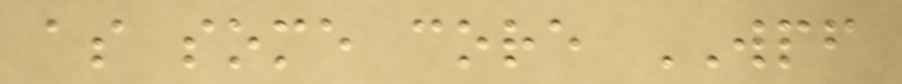as some core WPF
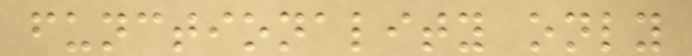functionality only
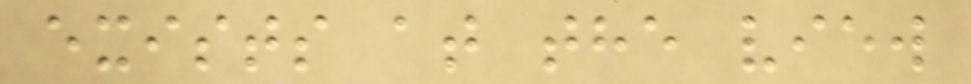exists at the view
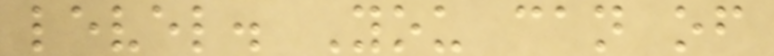level. You can of
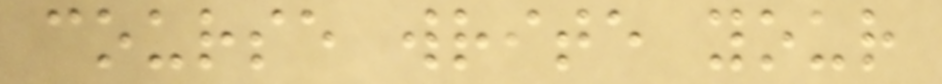course write your
